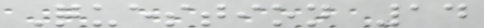Question 14
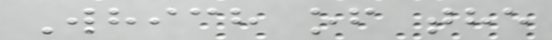Which of the
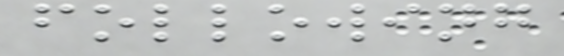following
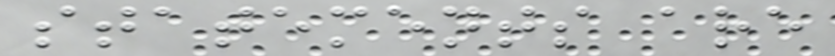statements are
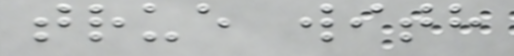true with
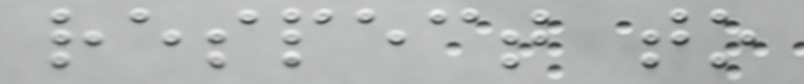respect to
